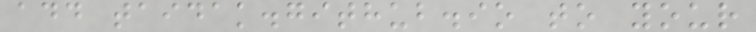add taidak.github.io to your
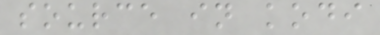source in kodi
